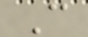C
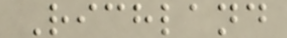Richland
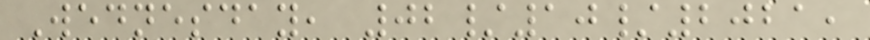Wednesday, 02/10/2021,
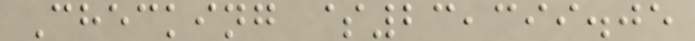Checking $23,399.05
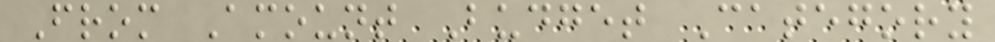From Amount Budget Category
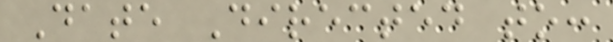Date Directed to:
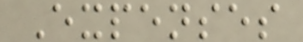Expenses
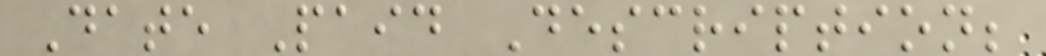Date Paid Description;
